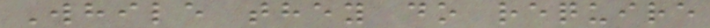While they do require
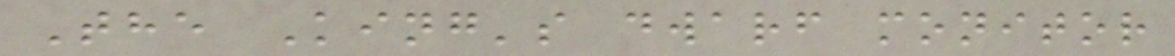The King's dwarf monitor
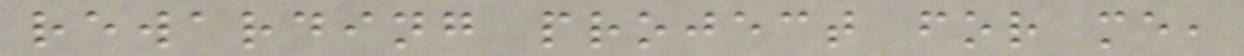rewarding project for me,
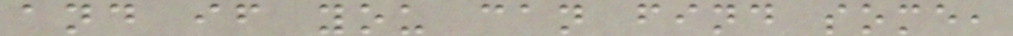and if you can find some,
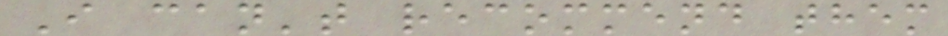I can't recommend them
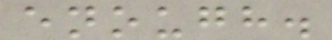enough.
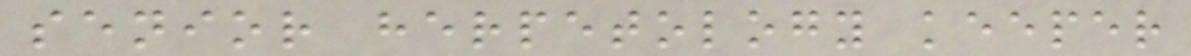senior herpetology keeper
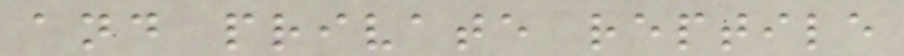and private reptile
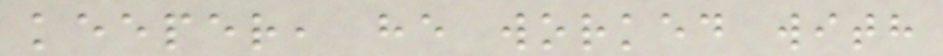keeper, he worked with
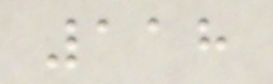118
